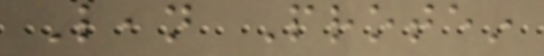Lean Protein
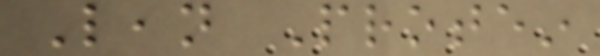Lean Protein
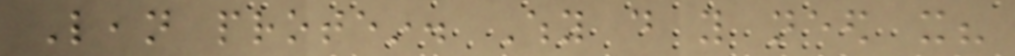Lean protein. Why do you need it?
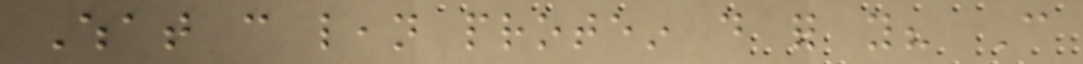What can lean protein do for you? Can
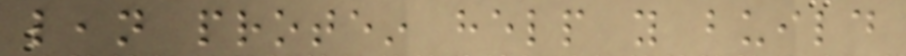lean protein help you build
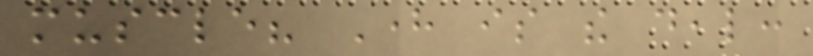muscle? Here is the deal:
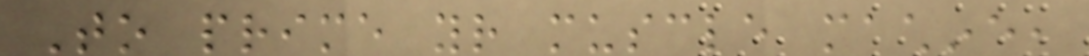To prime your muscle machine,
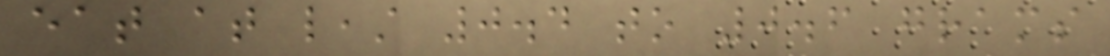eat at least 0.4 to 0.6 grams
